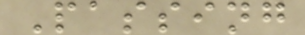Passing
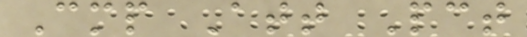Cmp Att Pct
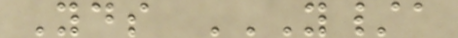Yds Y/A
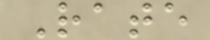Rate
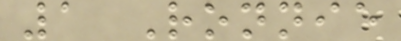1 Ronnie
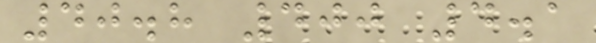40.8 400 4.1
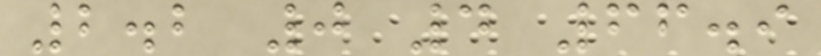2.2 0 4 66.9
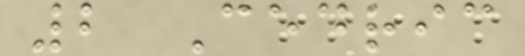2 Cedric
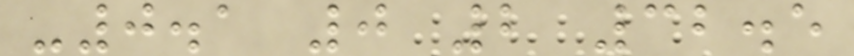-0.1 0 2 32.5
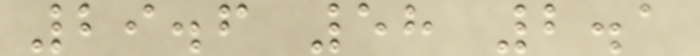29.6 58 2.1
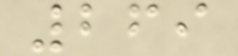269
